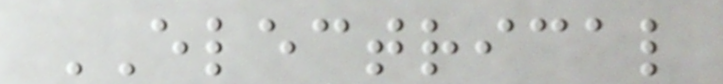ELECTRICAL
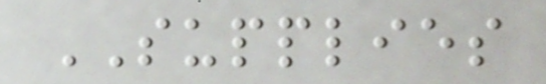SUPPLIES
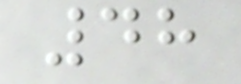48
